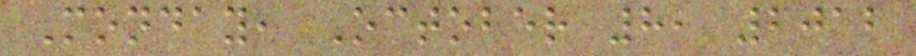Monday, October 8, 2012
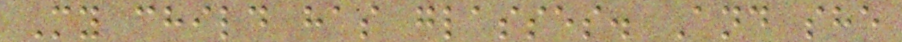My child has glasses. And she
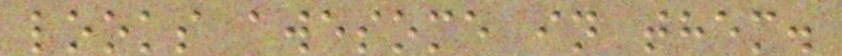looks awesome in them.
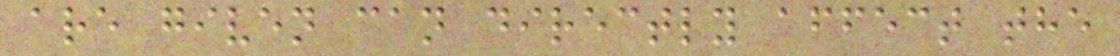are given can directly affect the
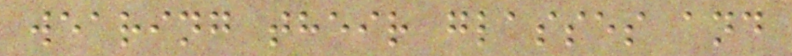wearing their glasses and
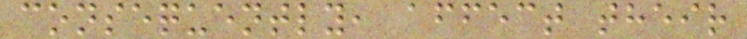consequently, affect their
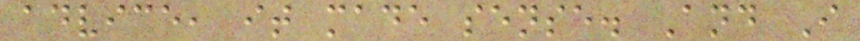advice, it made sense. And I
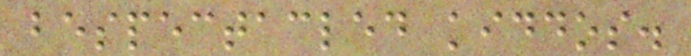bespectacled kiddos.
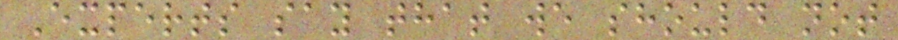Experts say that we should not
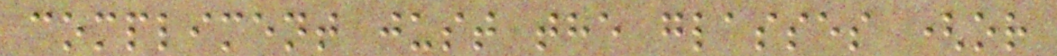compliment just the glasses (or
